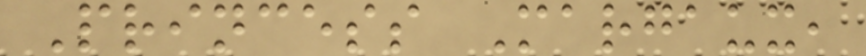Princess Margaux,
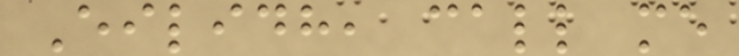Eilidh, call me
